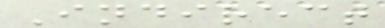Indirect
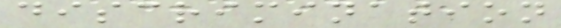discrimination
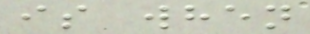is when
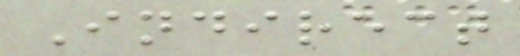Indirect
